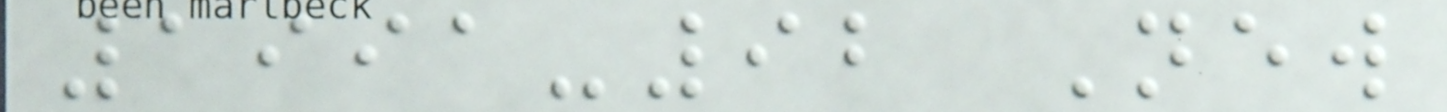1991-92 New
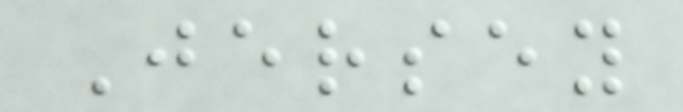Jersey
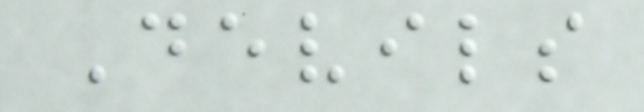Devils
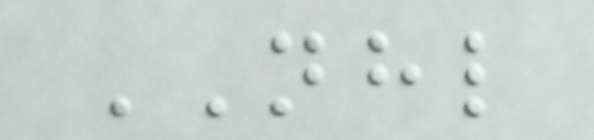NHL
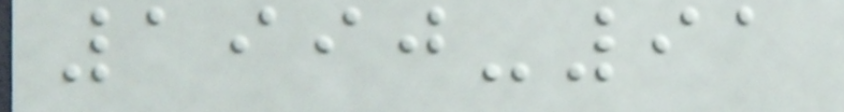1990-91
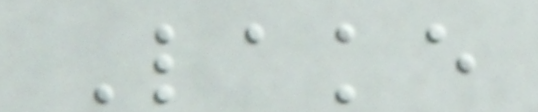Lake
